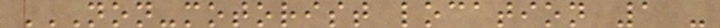NON-MOTORIST LOCATION 1 -
